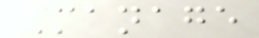Manage
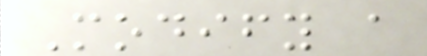Modify a
